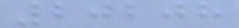20208
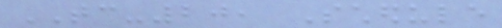TC-20, Schedule
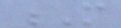M
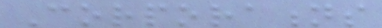Corporations
